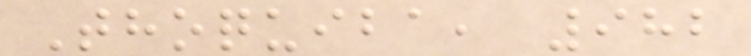Thoquiba, 982
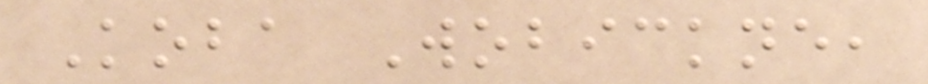Koba Wobickne,
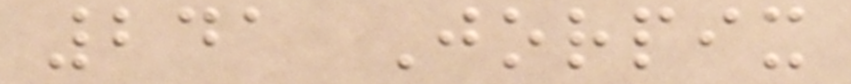241 Jorpix
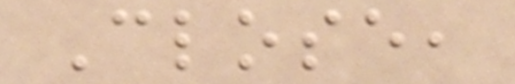Close,
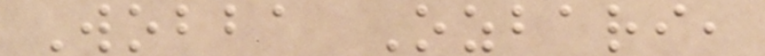Wobba Ozbari,
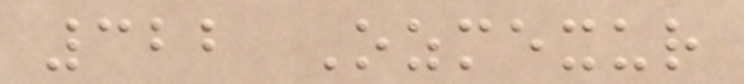322 Ozmexur
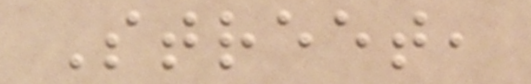Street,
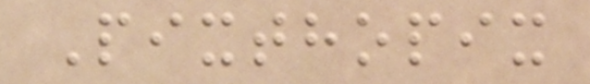Pixthopix
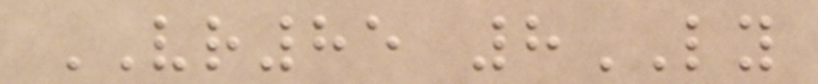VR85 8LY
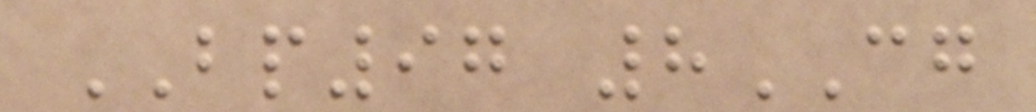BP97 8CG
